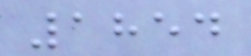1854
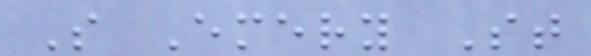S Emery St
